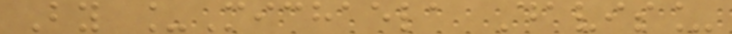By _Michaela Davis_
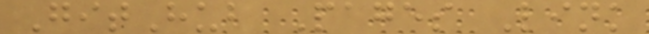GitHub Pages Link
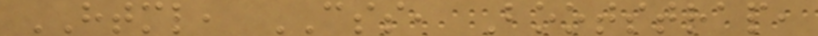HTML, CSS, Bootstrap,
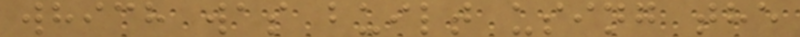which was built using the
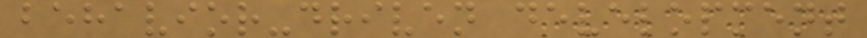behavior-driven development
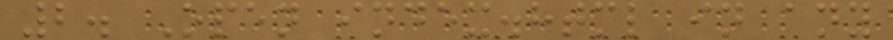2. Open index.html in any
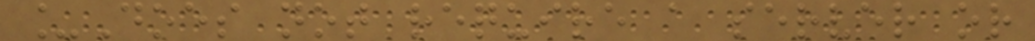_Does not require a server or
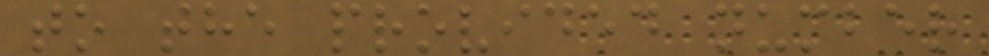to the provided number
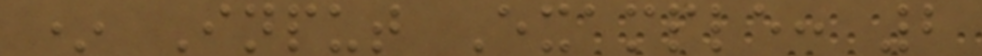* Input Example: 2
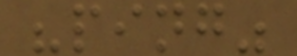"ping"
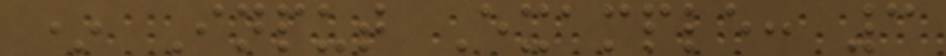* Input Example: 3
